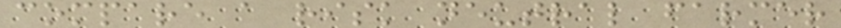compare a risk neutral farmer
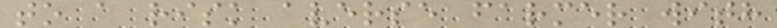to a risk averse farmer with
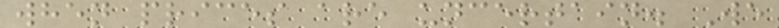when prices are uncertain. We
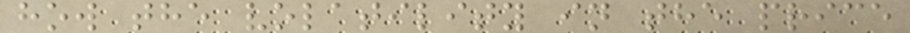how the volatility in the price
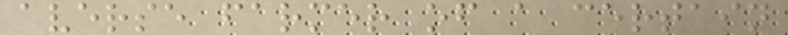averse farmer of a certain
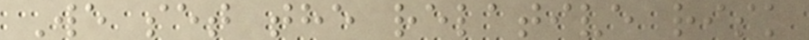We set the relative risk
